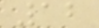12
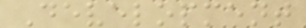Development
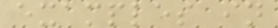examples in
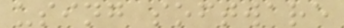using software
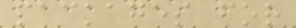packages for
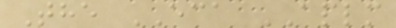The ECA APLM
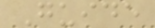Guide
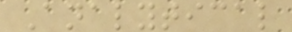Analytical
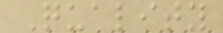Quality
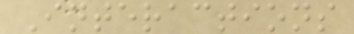Interactions
